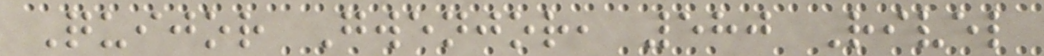Quijor Gwenjor, 580 Rivel
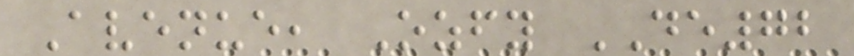Avenue, Ozfy DE72
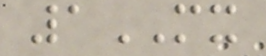1MX
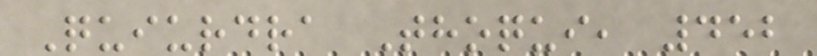Quiurdra Thoqui, 452
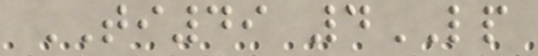TI49 4LP
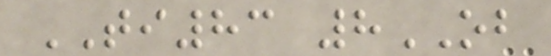TI83 8OB
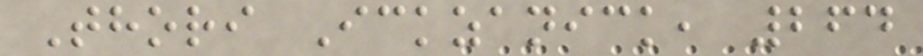Thori Ickzanick, 264
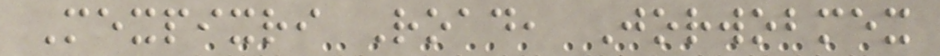Mexpixri Road, Jorwobmex
